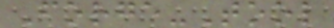Forge-Tool
